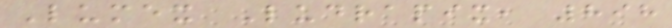Lumex Ludrapix, 898
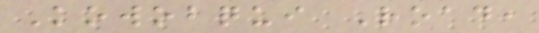Kowobqui Road,
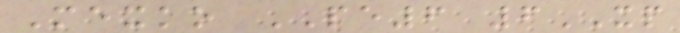Mexko PE6 6XP
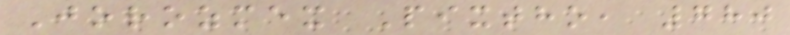Jorozmex Pixtho, 780
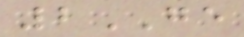2GE
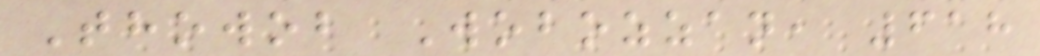Thowob Wobozzan, 618
